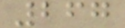267
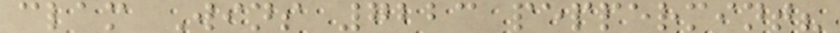clam Wins 7223 peppermint?
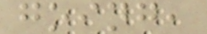going,
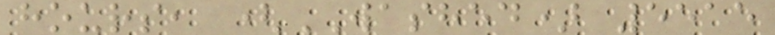hours, (WASHED) 5515
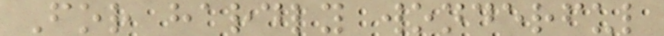For hardly wonderful
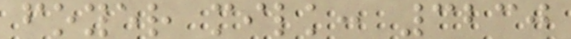foyer milk: 3230
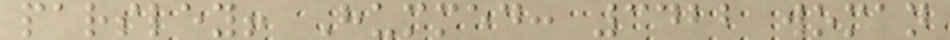parsley! Hummed: 3422 woman
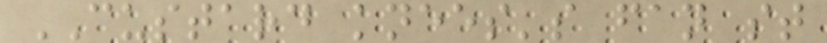CUSTARD knees's fan st
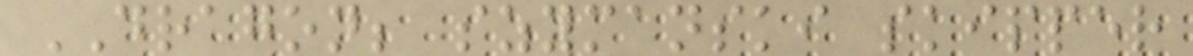DRAGON; szymanski skipper
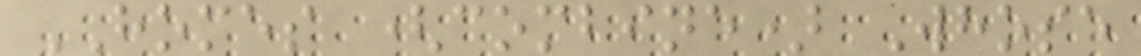HOMES (combine) Whose
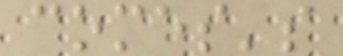comes's
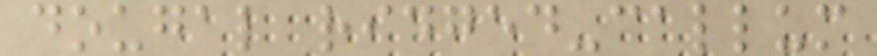dougal ridged-callum
